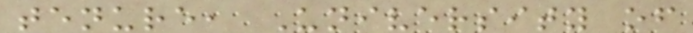tenure, University of
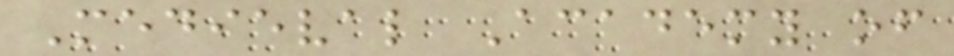Medieval Academy of
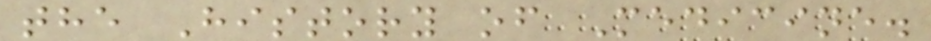the History of Medicine.
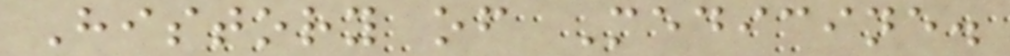History of Medicine.
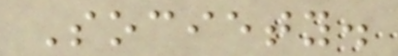Society.
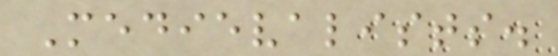Medievalists.
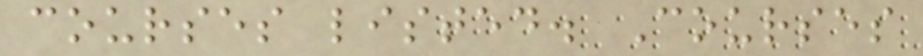courses listed. Courses
